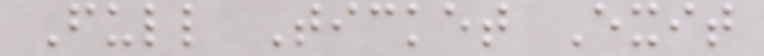Full Ticket Exit
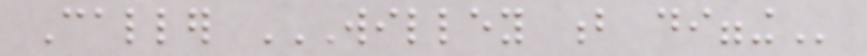Caller WILLEY B DIGGING
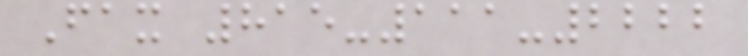Fax 815-111-2222
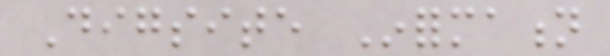Digsite Information
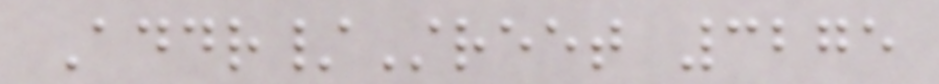Addr/Street 3275
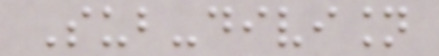Sub-division
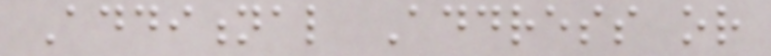Additional Address or
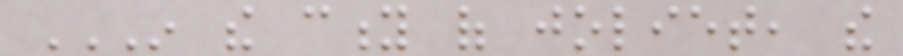IN THE CITY OF JOLIET, THE
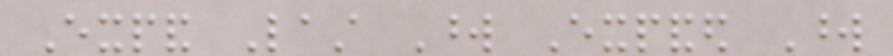Expand Last Word Expanded Word
